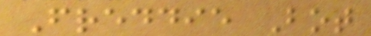Freddie Bot
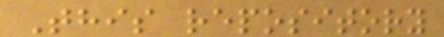This repository
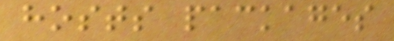hosts packages
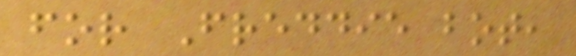for Freddie bot,
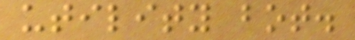utility bot.
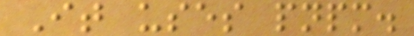It uses pnpm.
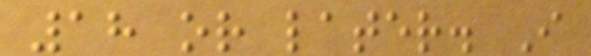18 or later. I
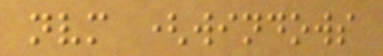nvm (windows
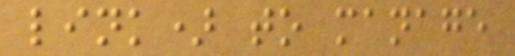link) to manage
